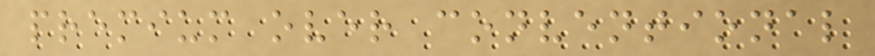premium over conventional
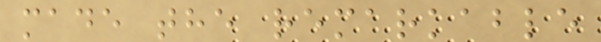made the remarkable
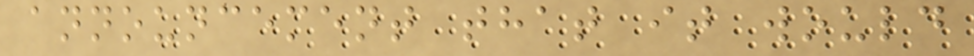announcement that it would
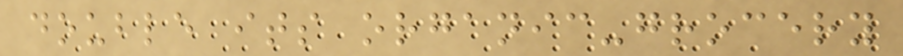double its organic-grocery
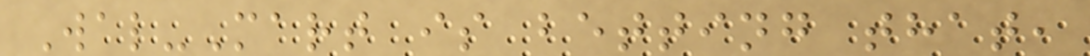Wal-Mart is betting that,
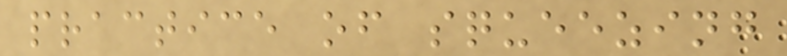practice of squeezing
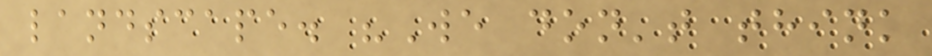landscape. "We don't think
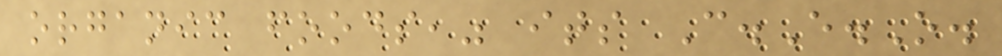organic foods," its C.E.O.
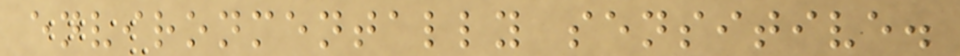environmentally sensitive.
